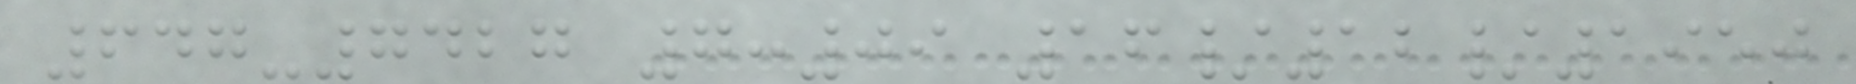647-7427 7:09 16/12/1950
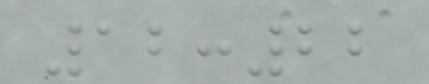12:22
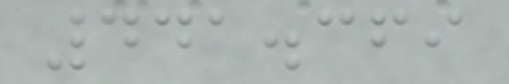441.369
